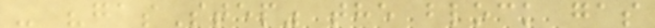- "gasStep" the block gas
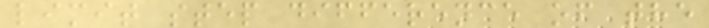limit step difference of the
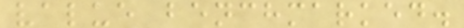value benchmarked.
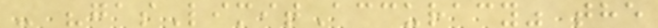- "gasLimitAccuracy" the
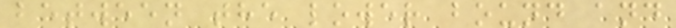between the lower bound and
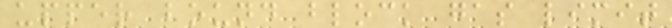upper bound block gas limit
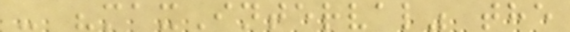- "maxInterval" the
